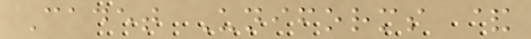Cadet Uniforms &
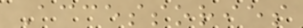Accessories
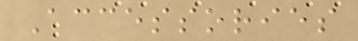Accessories
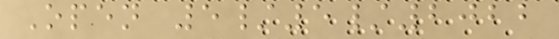Open 5/5/2022
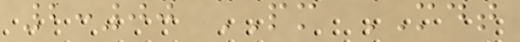2:00 PM MDT
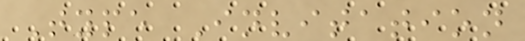Type Invitation
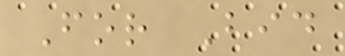For Bid
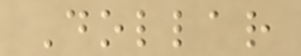Dollar
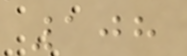108
